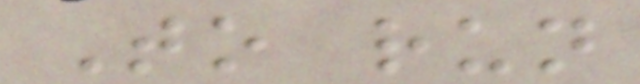To run
